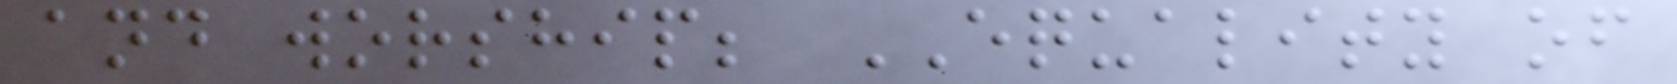and worship; EQUALITY of
